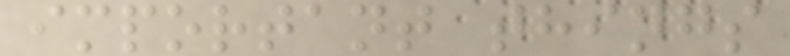important things
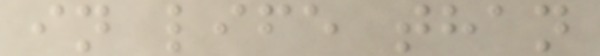in life than
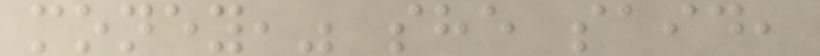money," she said,
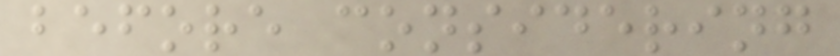before considering
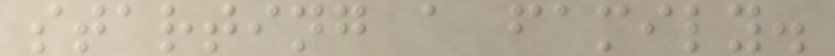starting a family.
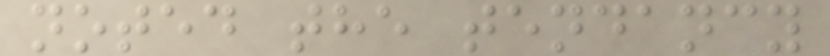noted the tendancy
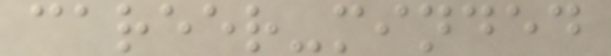career-minded
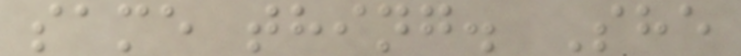same thing. She
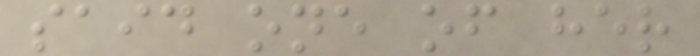said one of her
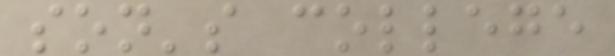son's college
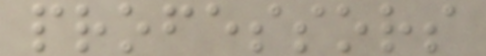professors
